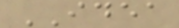IDEA
